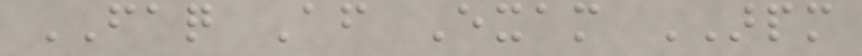FAQ After Exam ARPM
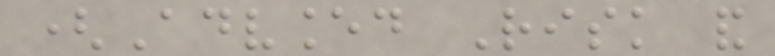(Advanced Risk and
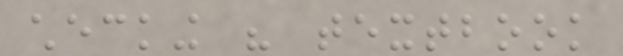checking his textbook
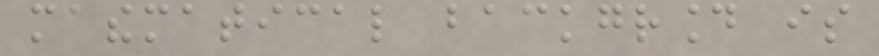mathematical background is
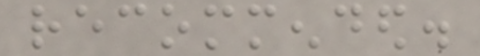recommended.
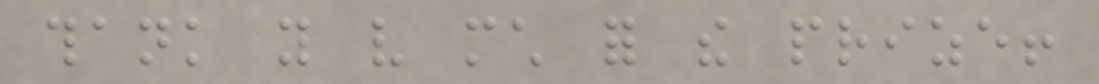thank you very much for the prize!
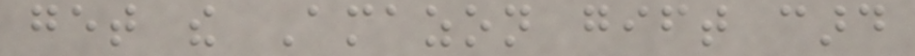get the Amazon gift card
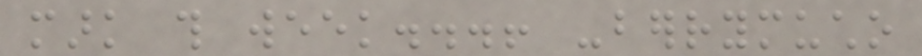mark this week...! -berrymucho
